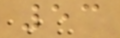53
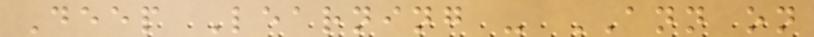Deep Learning - ANN on
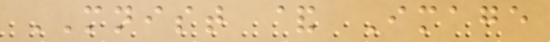MNIST & Image
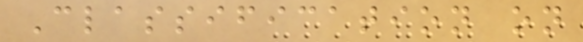Classification on
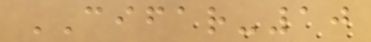CIFAR-10
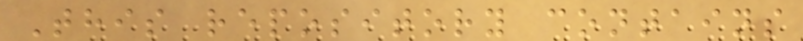This repository contains
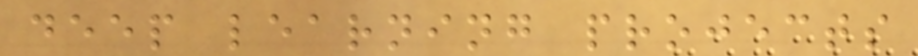deep learning projects
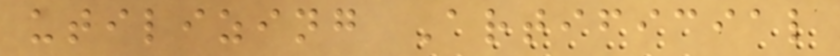utilizing Artificial
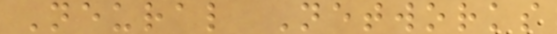Neural Networks
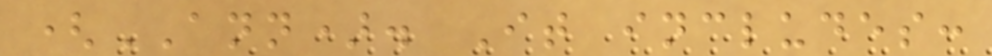(ANN). It includes:
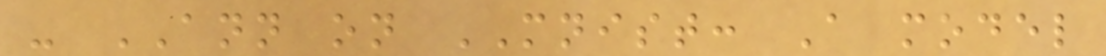- ANN on MNIST: A model
